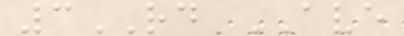3RD AVE
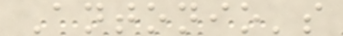Antonio's
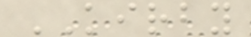KIRBY
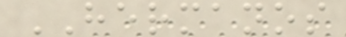HERMANOS
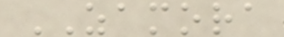ZAMORA
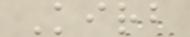Kirb
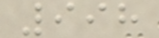998
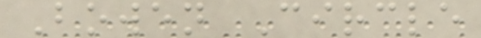Bowen Circle
